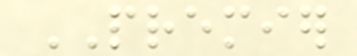PREMIER
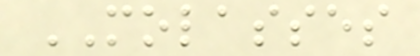MOLASSES
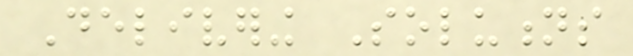Delivering Solutions
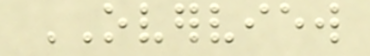OVERVIEW
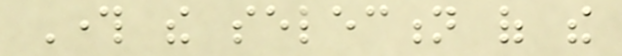Through the selection of the
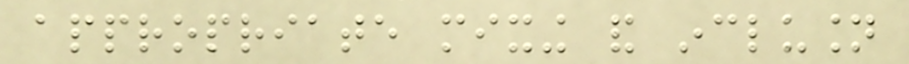appropriate mixing and inclusion
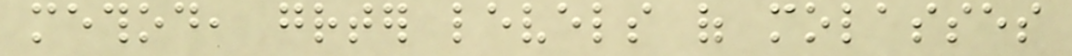method, greater levels of molasses
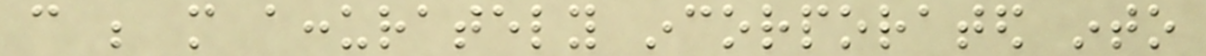can be more accurately incorporated into
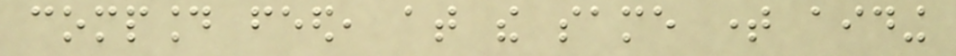compound feed, at the same time aiding
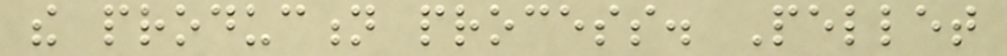the production process. Pellet
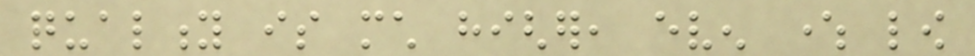quality is much higher, even where low
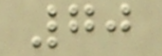70
